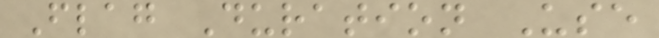Flag Duration Use
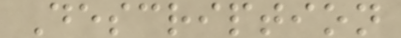Description
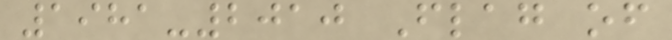1981-2010 Flag of
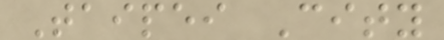Taipei City
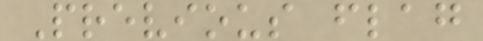Previous flag
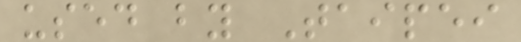used by Taipei
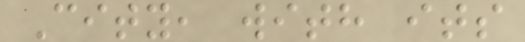City, with its
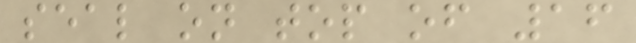seal on top of 16
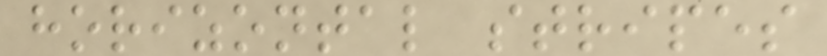horizontal stripes
